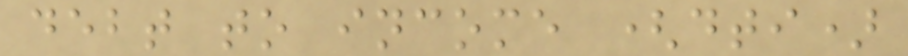debt to income (dti)
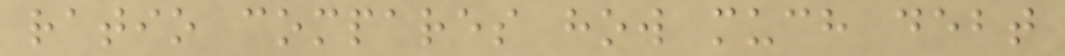ratio compares how much debt
